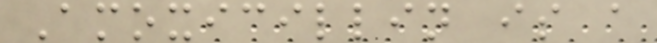Amoxicillin is a
